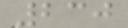230
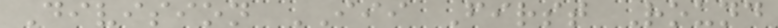Division III First Round
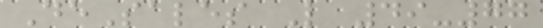DeSales L 49-77
